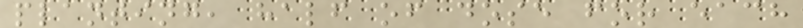planting, half of dose for each
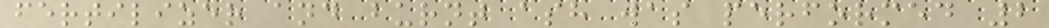fertilizer and burnt ash was performed 2
